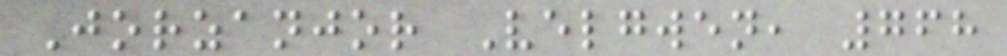Jorzanjor Velgwen, 768
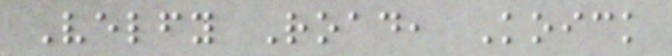Velfy Road, Koick
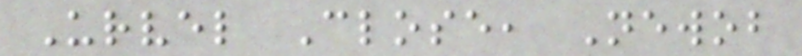Urvel Close, Newob
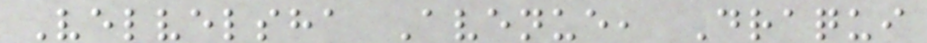Velvelsha Avenue, Draqui
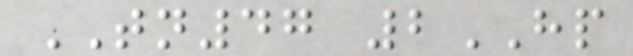TN47 2HP
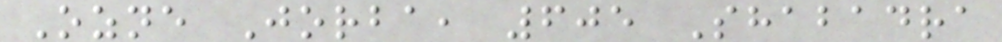Ozne Jorba, 605 Shabadra
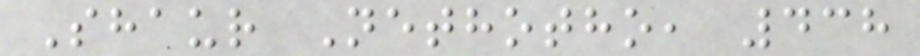Shaur Nethotho, 438
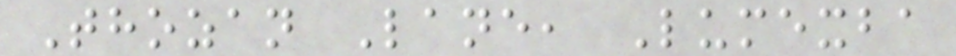Thozan Lane, Lumexba
